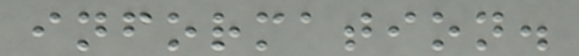information.
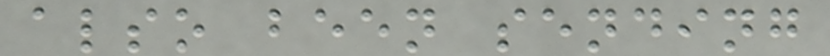also been sending
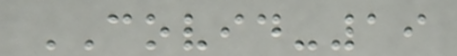COVID-19
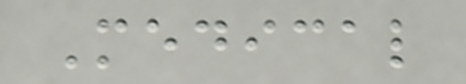Medical
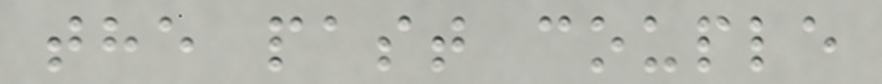the past couple
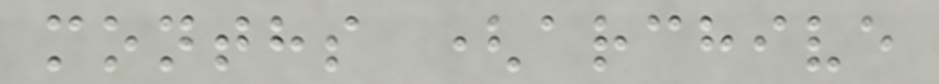months (archive
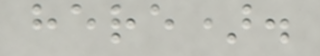here).
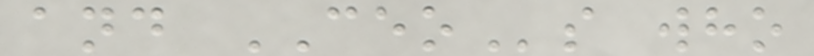and CEOs who
